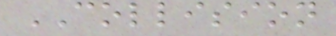COLLISION
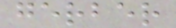gerber
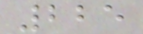225
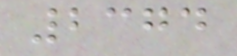2374
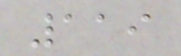119
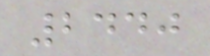2440
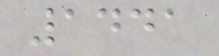1441
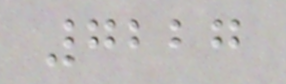7227
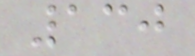130
